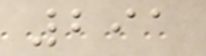291
